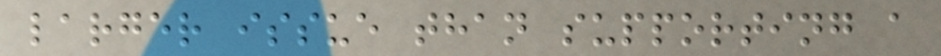larger issue than supporting a
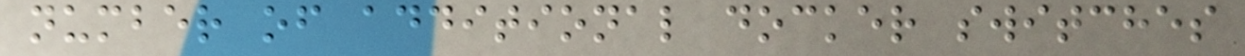number of additional docker switches
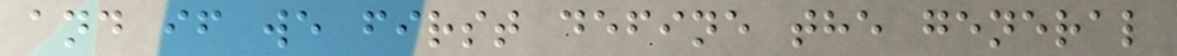and if we first define the general
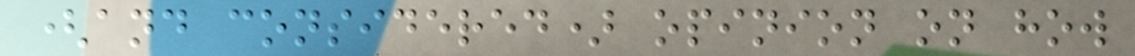(and considered) opinion on how
